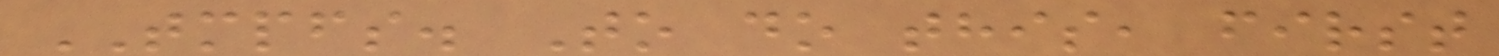TMPFS. To do this, first
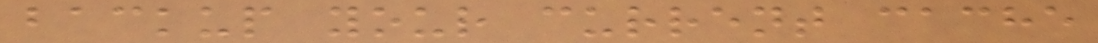backup your current cache
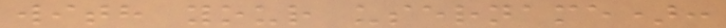with your username):
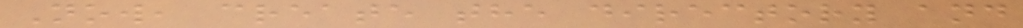Now, create the directory and
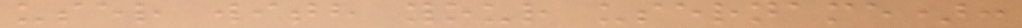user with your username):
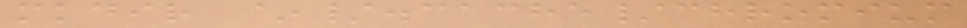mkdir ~/.cache/chromium
